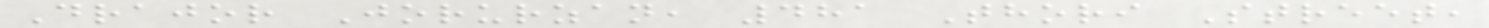Drajor Jorurzan, 481 Thori Street,
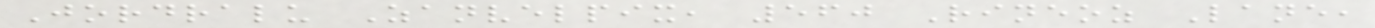Jordralu Zanvelpix, 560 Rineoz Lane,
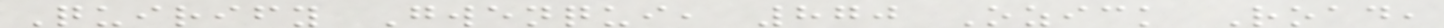Quirify Gwenqui, 870 Ozick Road,
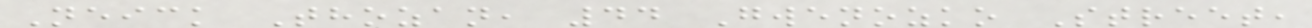Neick Thozan, 44 Gwenozko Street,
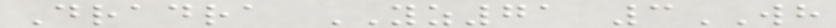Dradra YZ71 3WH
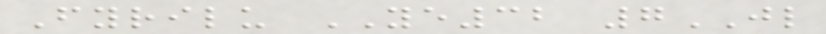Fyrilu YE32 7JL
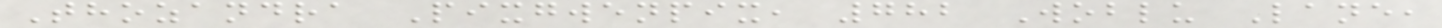Thozandra Pixgwenpix, 782 Woblu Lane,
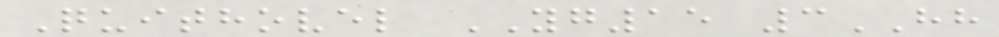Quithovel YG15 3HH
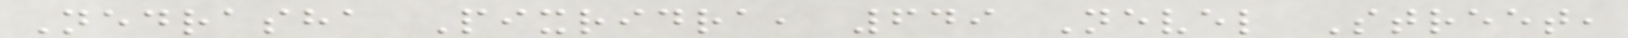Nedrasha Pixridra, 649 Nevel Street,
